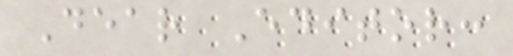Dear Editor:
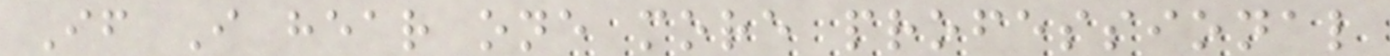If I hear one more professional
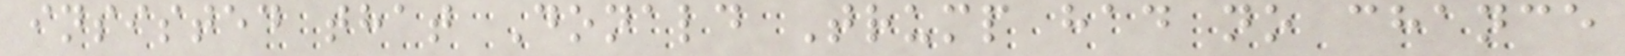insisted that Donald Trump had no chance
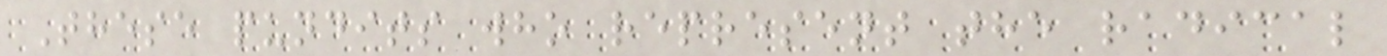These pundits who represent the radical
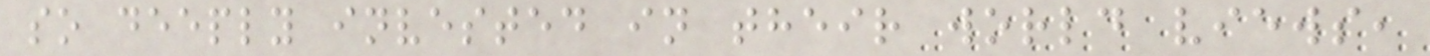so deeply invested in their world views,
